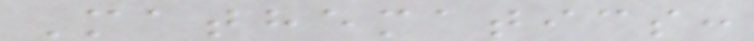Mathematics:
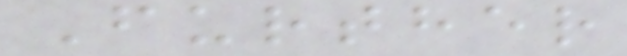Further
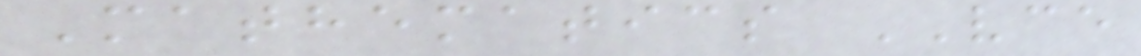Mathematics VCE
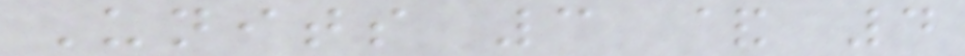Units 3 & 4
